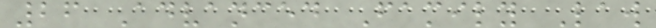26 Advanced Family Law
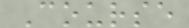Course
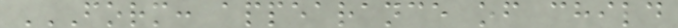FORM: APPEARANCE OF CHILD
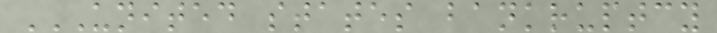UNITED STATES BANKRUPTCY
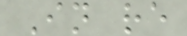In re
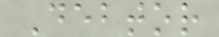Debtor
